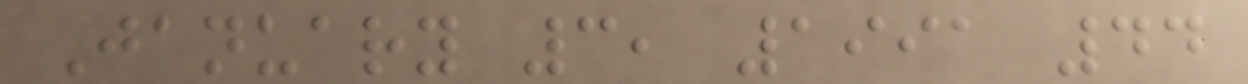January 3, 1991 44
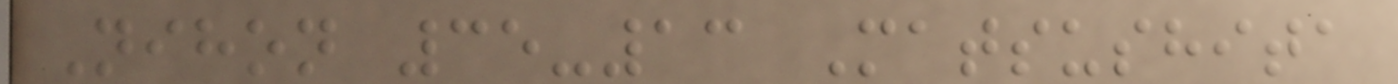Nihon 35-13 Matsushita
